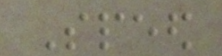Speed
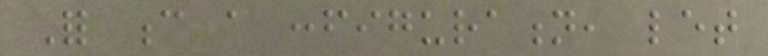For c a configuration, let
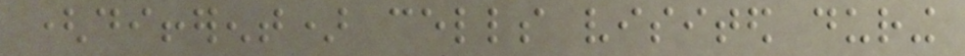(different) cells visited during
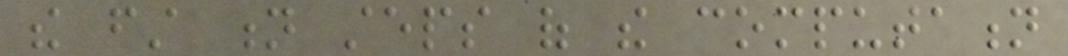the first n steps of the computation
